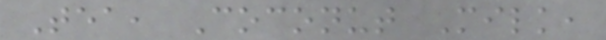Tea, Coconut Milk,
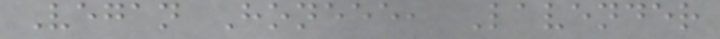Vegan Honeee, Lavender
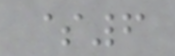$6
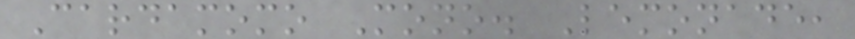Cardamomo Mono. Lemonade,
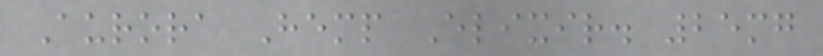Aurora Hemp Elixir. 25mg
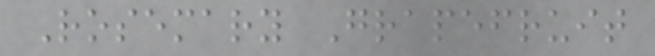Rosemary Grapefruit
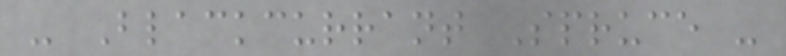- Blackcurrant Spruce -
